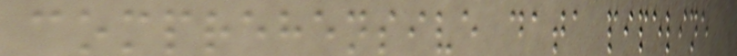comprehensive data pipeline
